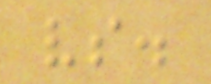vs.
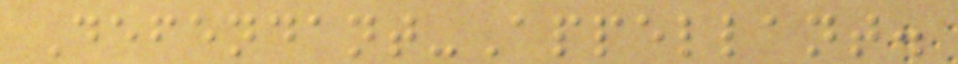Defendant-Appellant.
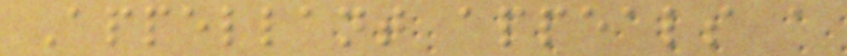Appellant appeals a
